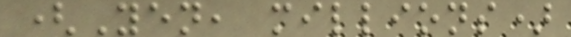(Yen, millions)
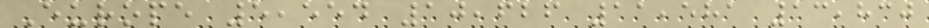Europe 5,554 10,626 11,581 13,830
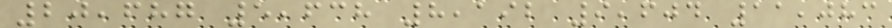20,687 5,638 8,192 9,604 11,083
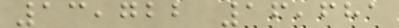13,722 16,681
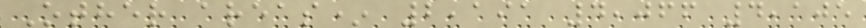Other areas* 2,191 4,066 4,105
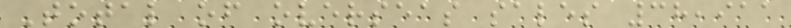Total of overseas sales 38,911
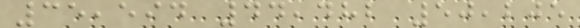35,594 44,482 50,205
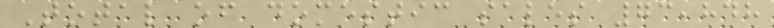Total of domestic sales 73,848
